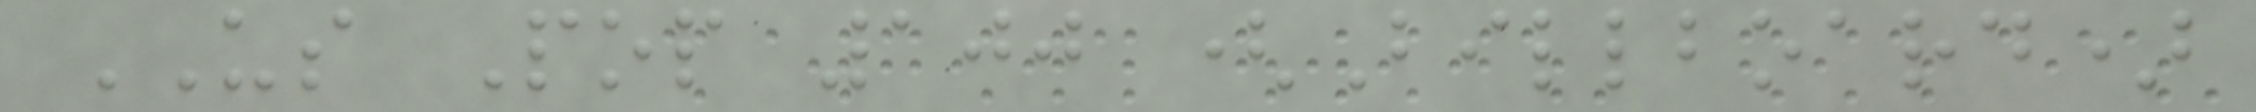US Pop 100 (Billboard)
